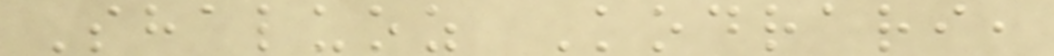Shaluoz Kodrari,
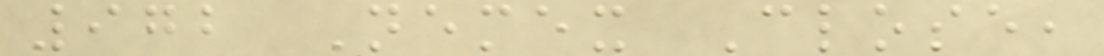972 Nemex Close,
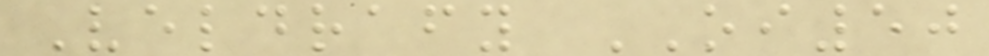Veldrafy OI50
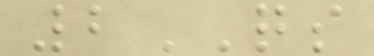2QS
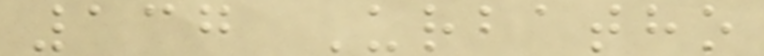137 Urbatho
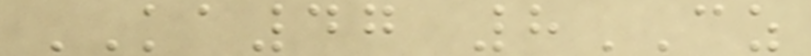KA47 8CZ
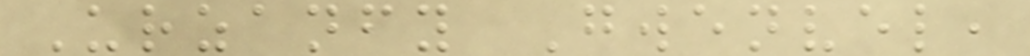Urzanfy Gwenvel,
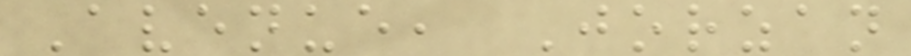Avenue, Jorzan
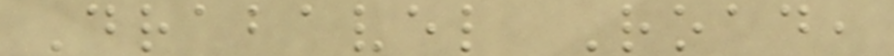Drabavel Road,
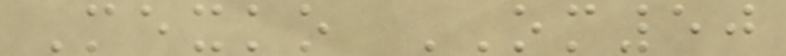Mexko OM50
